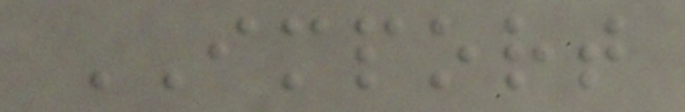IMPORT
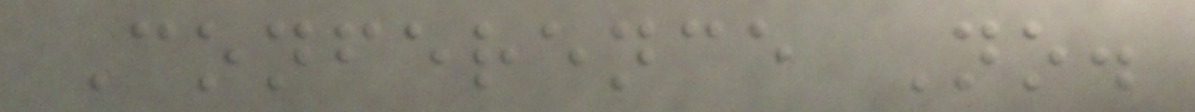Conference No.
